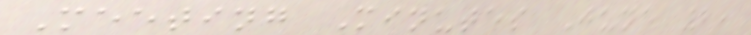Meeting Minutes June 2,
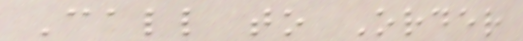Call to Order
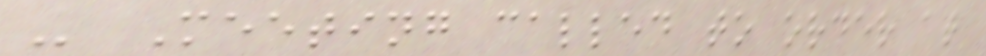- Meeting called to order at
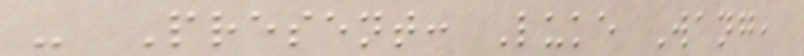- Present: Luke Wang,
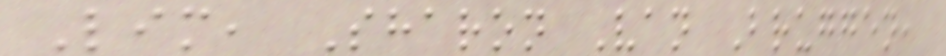Lim, Sharon Van Bruggen,
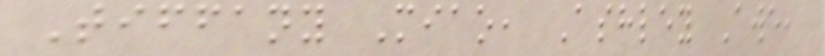Tiffany Miao, Ashley Awe,
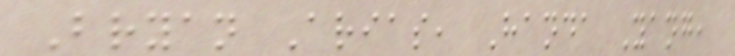Bryan Arias, Handa Yang,
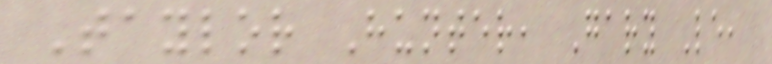Taylor Hunter, Gary Le,
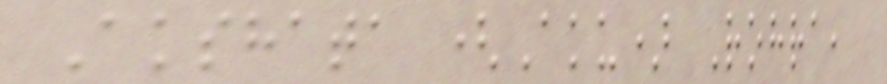Akshata (Aku) Rohra,
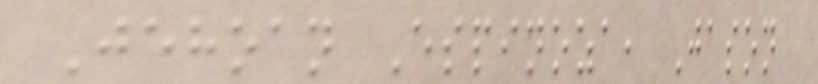Jehoan Espinoza, Jason
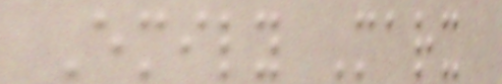Emily Marx
